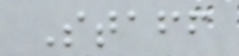Staff
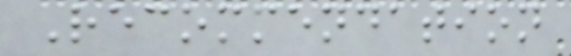Recommendation
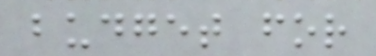budget for
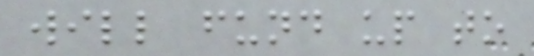will fund up to
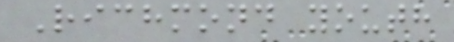Richmond youth
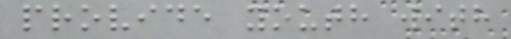provide youth with
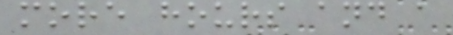more hours and a
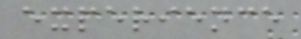experience
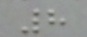8
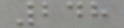248
